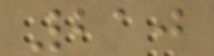210
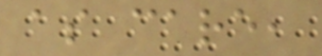as care,
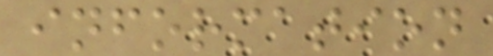information
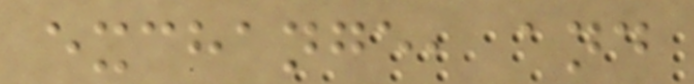exchange, and
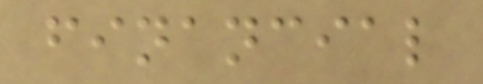financial
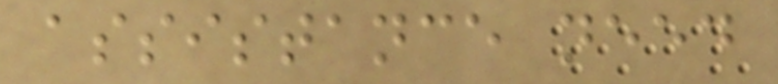assistance need
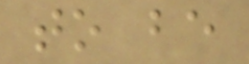to be
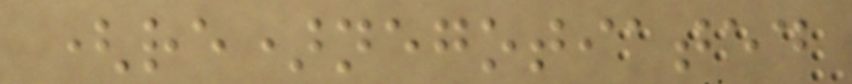(re)negotiated
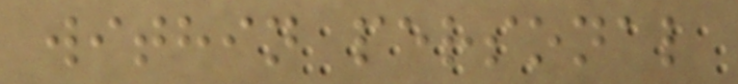within personal
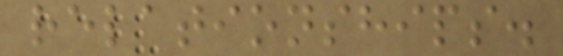relationships.
